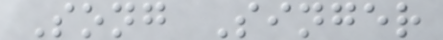Song Singer
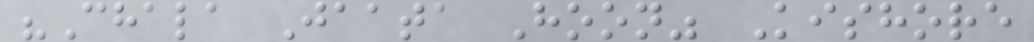"Chala Jaata Hoon" Kishore
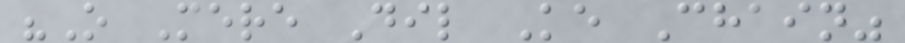"O Mere Dil Ke Chain"
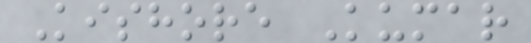Kishore Kumar
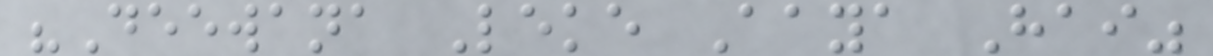"Deewana Leke Aaya Hai"
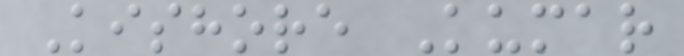Kishore Kumar
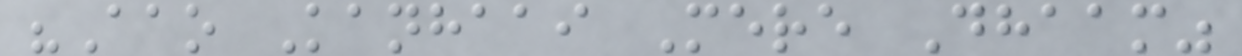"Aao Kanhaai Mere Dhaam"
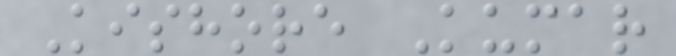Kishore Kumar
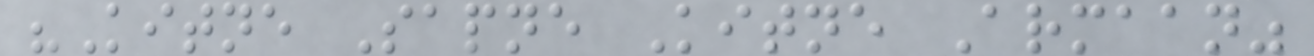"Kitne Sapne Kitne Armaan"
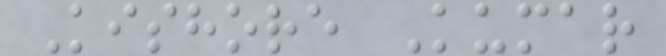Kishore Kumar
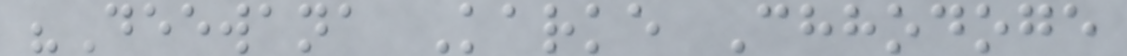"Deewana Karke Chhodoge
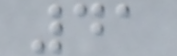41
